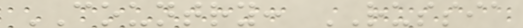COUNTRY: RUSSIA
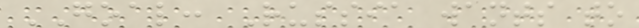GOAL: Russia wants to
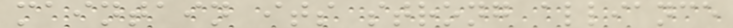maintain its strong alliance
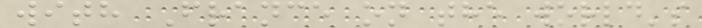with France on the world's
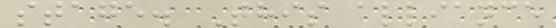stage. This alliance
